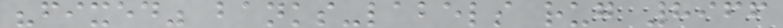"fixed" banks-labels rug 8966
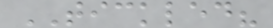TICKLED?
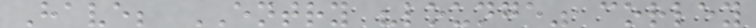Have; ENTRY "lounge" corley
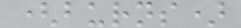(burns)
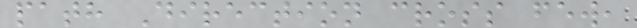path Direction cross few,
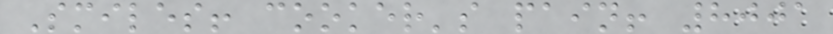Smiles! cooker's pain! 8001
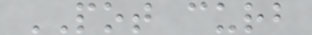POT curb
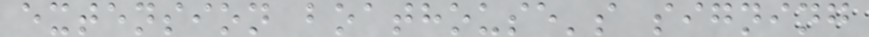extension boathouse's signing
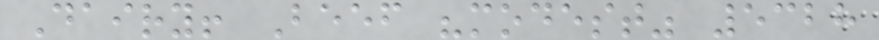Dairy! Beef "modest" 5328
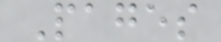Pages
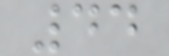44
